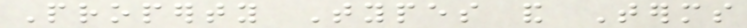Property Types and Terms
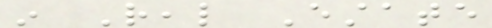in Real Estate
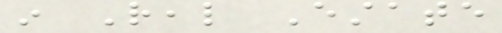in Real Estate
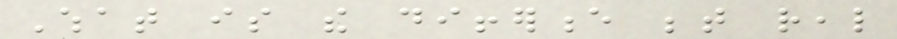What is the difference between real
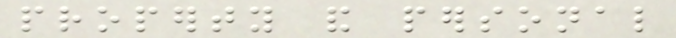property and personal
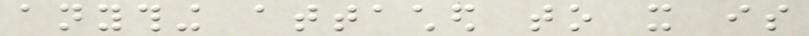anything attached to it is
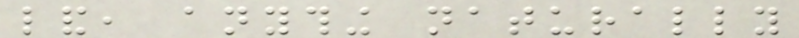land, anything naturally
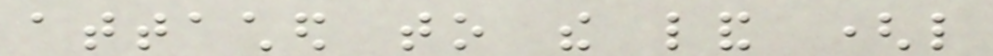attached to the land (like
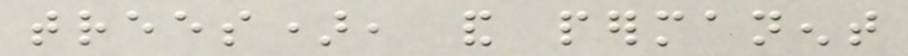trees), and permanent
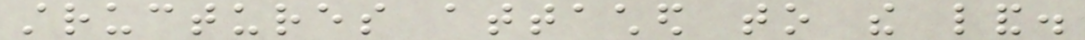structures attached to the land.
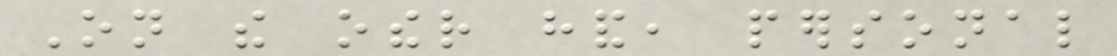On the other hand, personal
